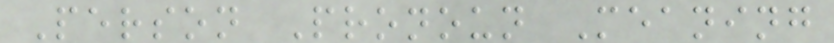Person Pronoun Meaning
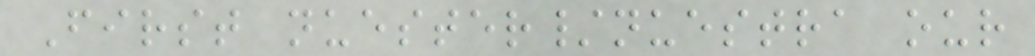First nuester/nuestra our
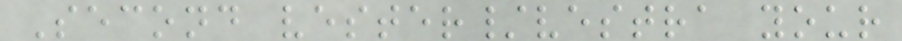Second vester/vestra your
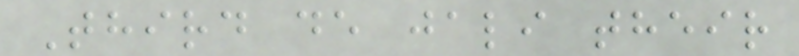Third de jali their
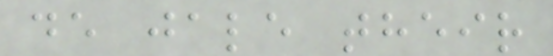de jale their
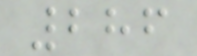286
